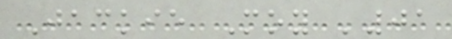Jackie Moy '01
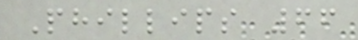Phillips 66
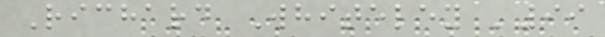Richard Whiteley '99
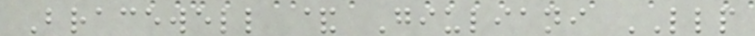Bracewell & Giuliani LLP
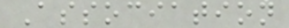Association
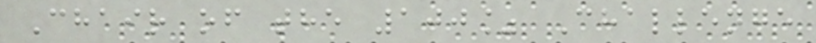Chair of the 100% Challenge
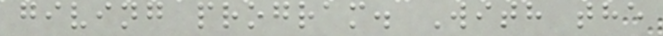giving program. With the
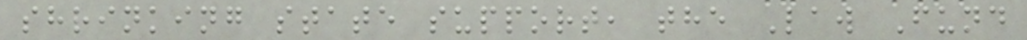shrinking state support, the Law Fund
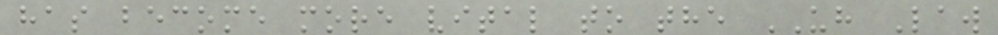has become more vital to the UH Law
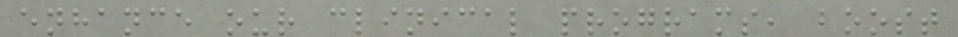enhance our clinical programs, boost
